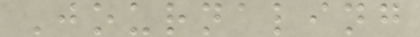Journaling
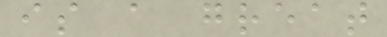is a great
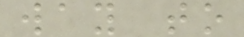way to
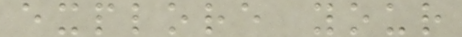explore your
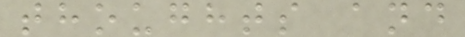thoughts and
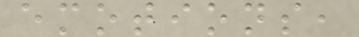emotions,
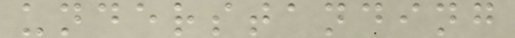understanding
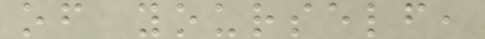of yourself,
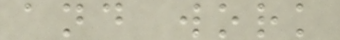and work
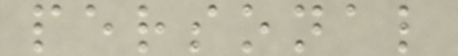personal
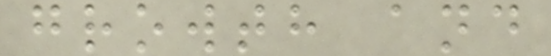growth and
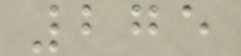275
